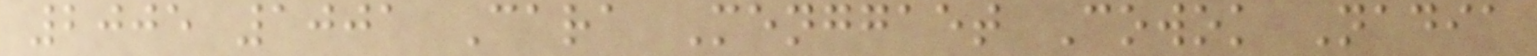2005 1001 Cara Menggaet Cowok Nadia
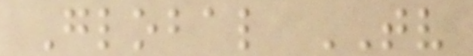Global TV
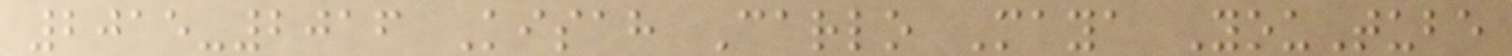2015-2016 Kisah Carlo Maya YouTube
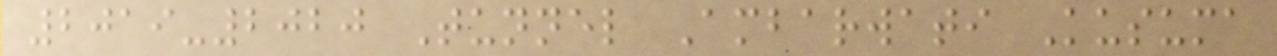2019-2020 Tunnel Ambarwati Kusuma
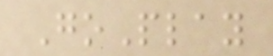GoPlay
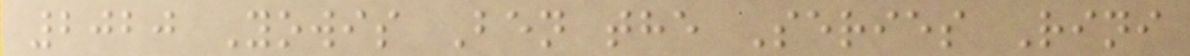2020 Yowis Ben the Series Rini
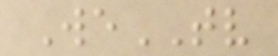WeTV
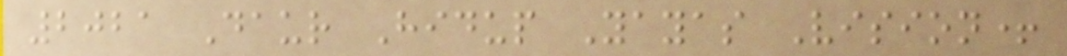2021 Daur Hidup Yayas Vision+
